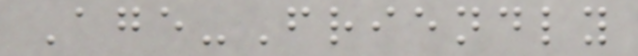Age-Friendly
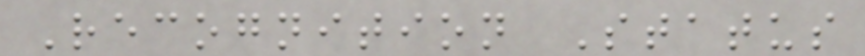Recognition Status
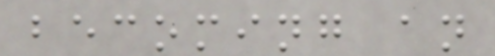becoming an
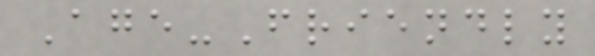Age-Friendly
